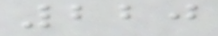220
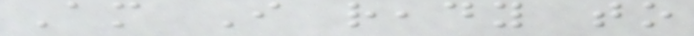Am I ready to
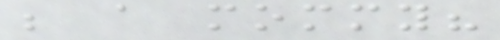be a mommy?
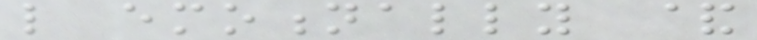like emotionally &
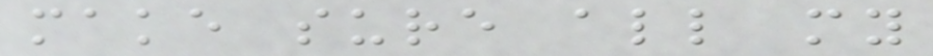make sure all my
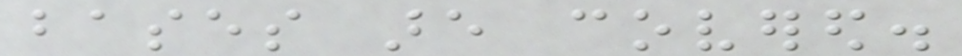bases are covered.
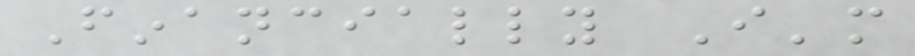Financially I'm
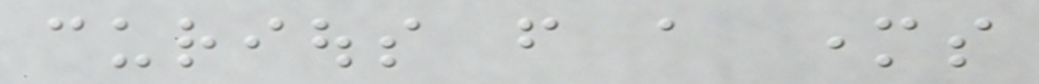curious from a mothers
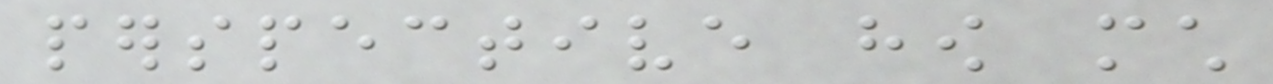perspective how much
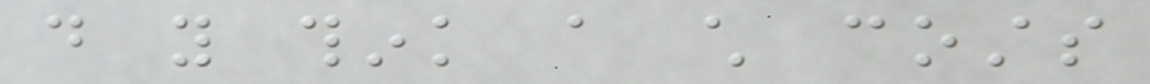do you think a child costs
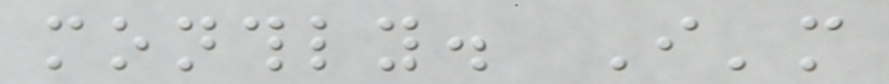monthly. I'm
